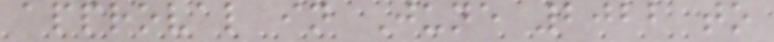approval in June 2022 to
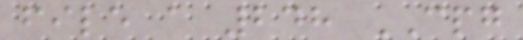file a 248 CPG
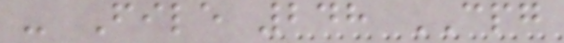- File 248 CPG
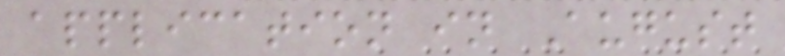application in August
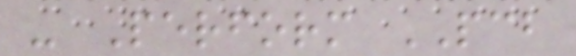- Perform PCB
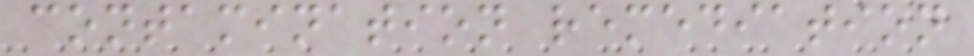contamination remediation
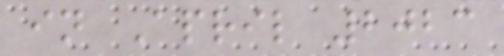in April 2023
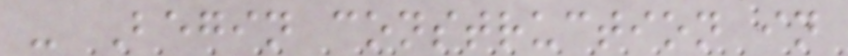- Begin construction in
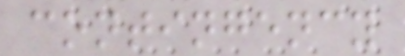contingency
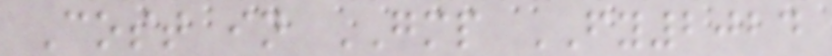Cost in GMP FY2024
